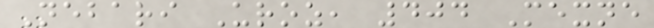Nebari Uroz, 404 Mexne
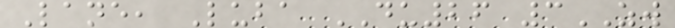Lane, Luba DU26 3ZW
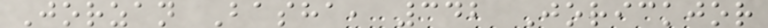Jorzan Basha, 342 Jorickjor
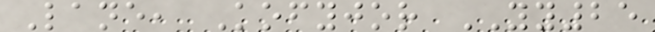Lane, Kofyjor YY25
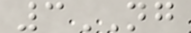3NG
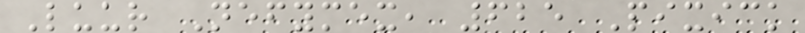Luur Nefymex, 625 Pixick
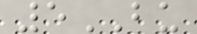5BU
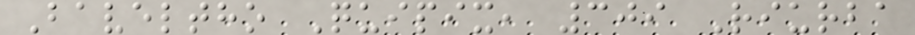Baveltho Quipix, 309 Riurba
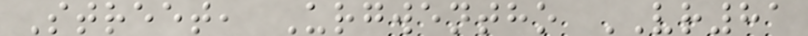Street, Urgwentho VR81
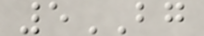5BG
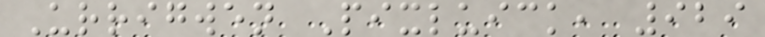Urrigwen Pixluick, 929
